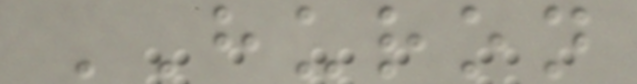HURON
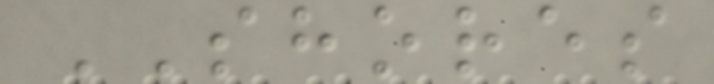SHORES
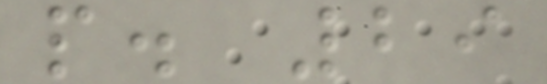p. 29
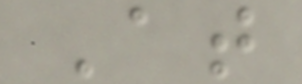At
